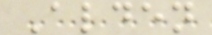Alden
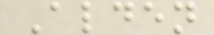Alden
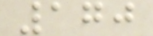170
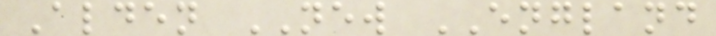Alden NEW ENGLAND
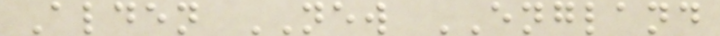Alden NEW ENGLAND
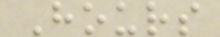Hours
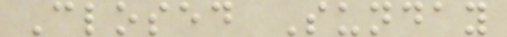Closed Sunday
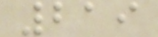219
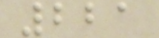221
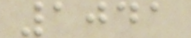1041
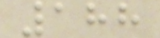188
